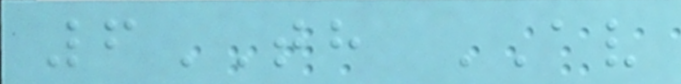6TH AV
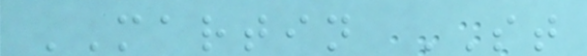MARTIN ST
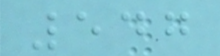547
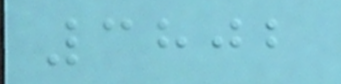3802
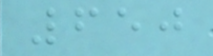650
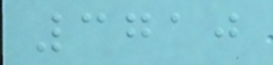3710
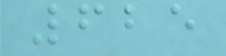625
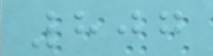807
